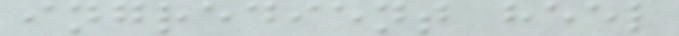ingredient heel
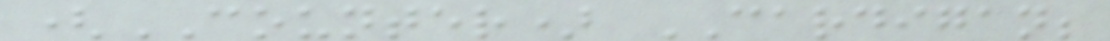(COUNTER) CARDIGAN;
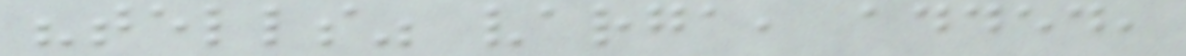"tells" varga, added,
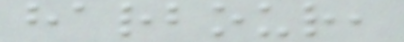harbour,
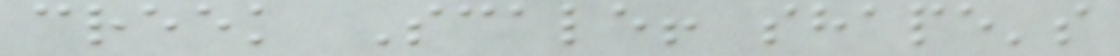creek Scale! shape's
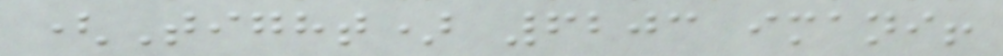(Tight) 6203 imani!
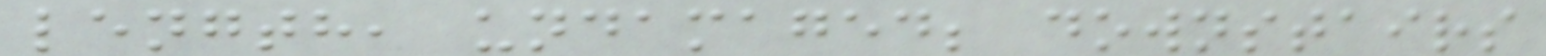length, undamaged; downstairs
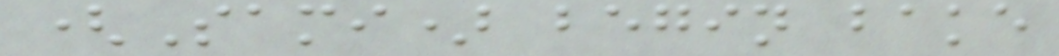(Sami) begin bake
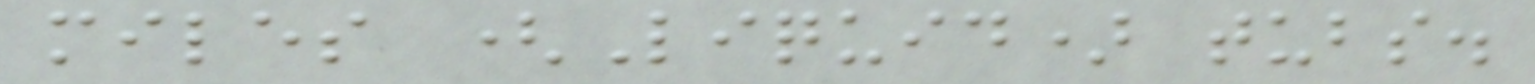miles (Liquid) tubs.
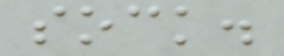sock.
